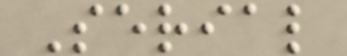Serial
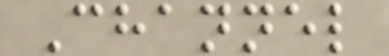Channel
